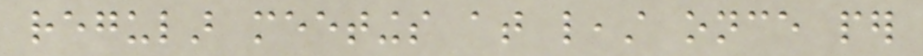regular meetings at least once per
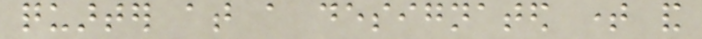quarter at a designated time and
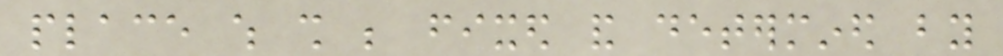place which shall be fixed and determined by
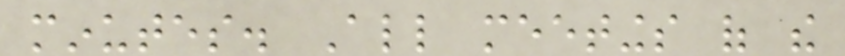minutes. All meetings of the
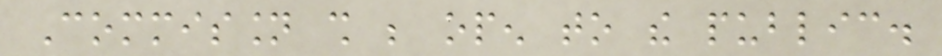Commission shall be open to the public.
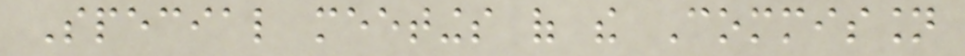Special meetings of the Commission
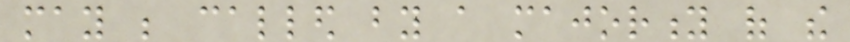may be called by a majority of the
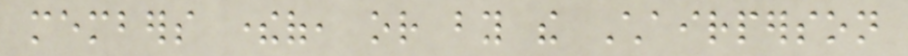members thereof, or by the Chairperson
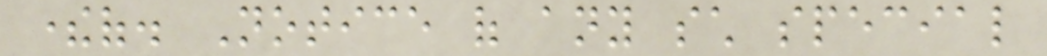thereof. Notice of any such special
